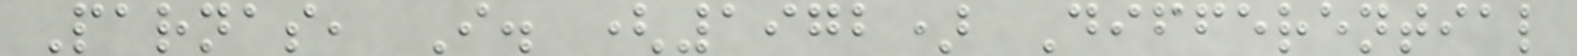Parnas, I. (1972) Differential
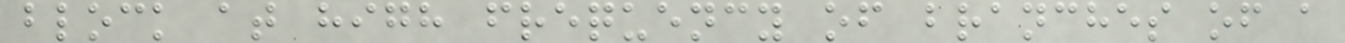block at high frequency of branches of a
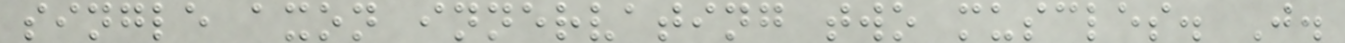single axon innervating two muscles. J.
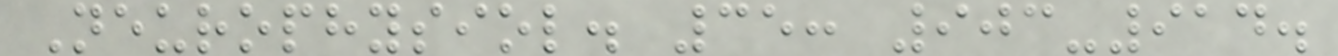Neurophysiol. 35: 903-914.
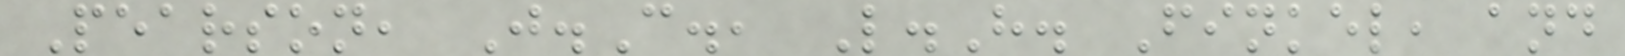Pearson, J.C., L.H. Finkel, and
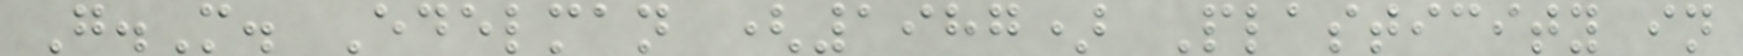G.M. Edelman (1987) Plasticity in
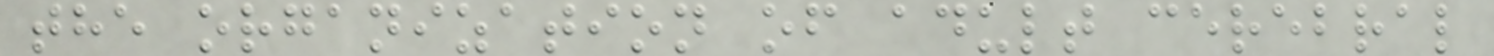the organization of adult cerebral
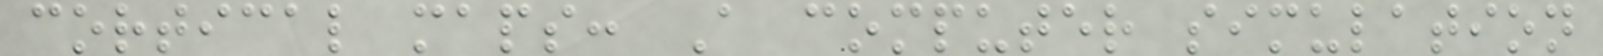cortical maps: A computer simulation
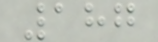187
